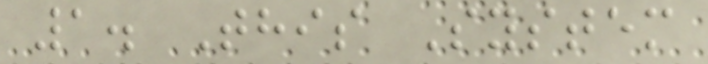1. This System
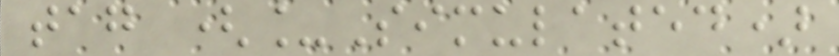tag (_Simulated)
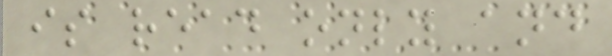is read only and
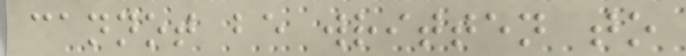cannot be written to
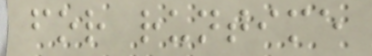for runtime
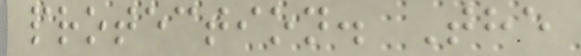protection. The
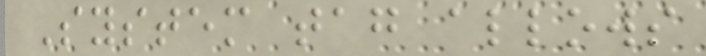System tag allows
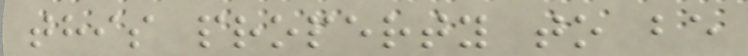this property to be
